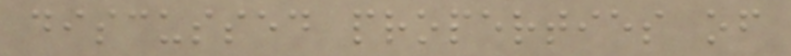discussed properties of
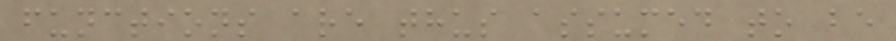functions are thus assumed to be
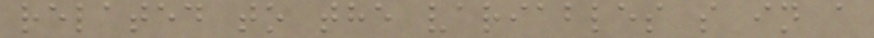related to the variables s in a
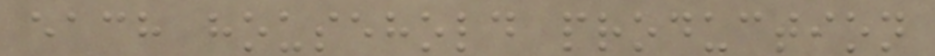each household production
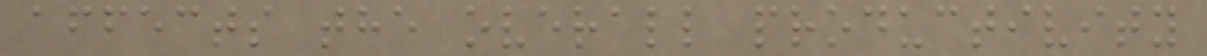affects the overall productivity
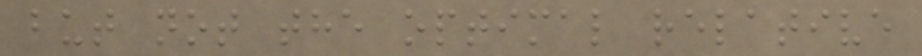but not the optimal relative
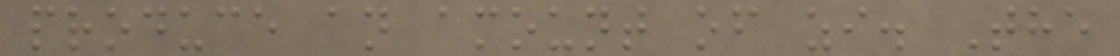produce an amount of zi. The
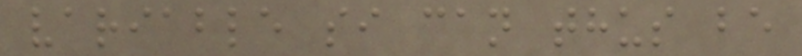variable si can thus be
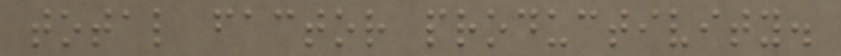total factor productivity.
